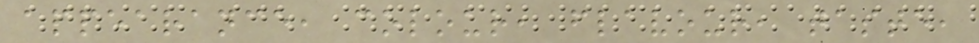appearance, colour, flavour, taste,
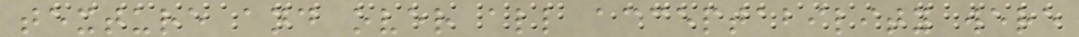texture and over all acceptability were
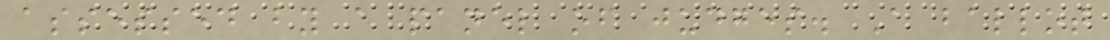assessed by a panel of judges. A ballot
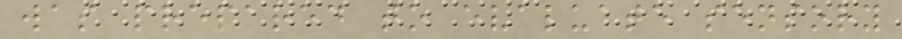was prepared to evaluate sensory
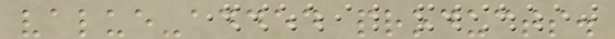value-added products.
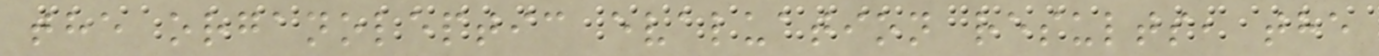the organoleptic evaluation results, the
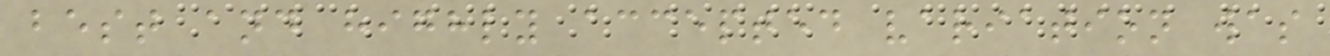best and highly accepted variation was
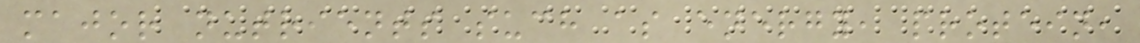major nutrients such as energy, protein,
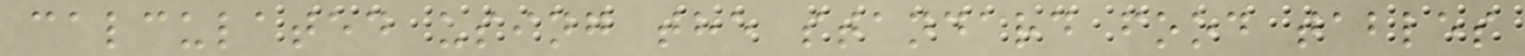calculated using the standard food tables
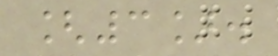[3].
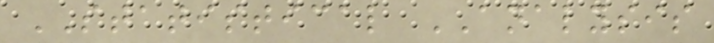STATISTICAL ANALYSIS
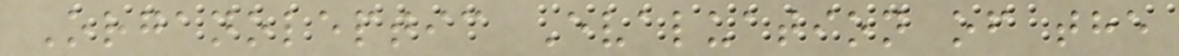Organoleptic Evaluation of the
